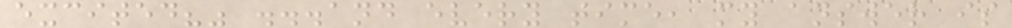excited?" ...and every time, my answer is
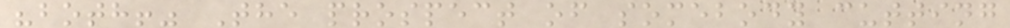"both!" The prospect of somebody cutting
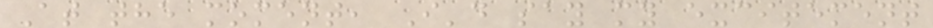At the moment, I'd say my excitement
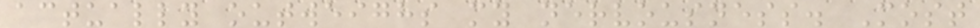actually outweighs my nervousness. Most
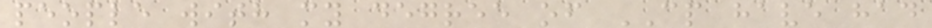people with my degree of CP have had
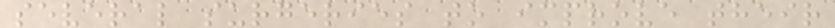several surgeries to improve their
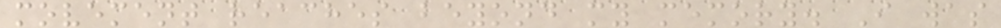movement reaches beyond my memory. I was
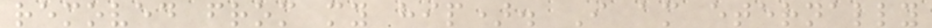removed from my hip). I am eternally
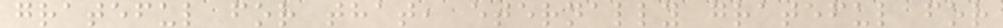grateful for that, eternally grateful for
